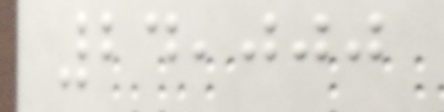24,000
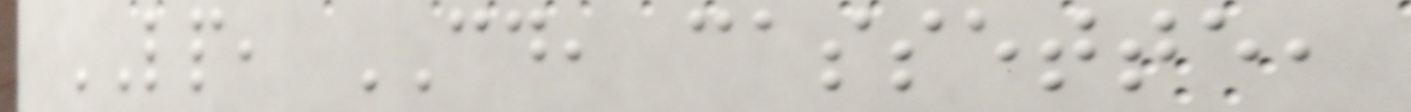LP, CD, cassette,
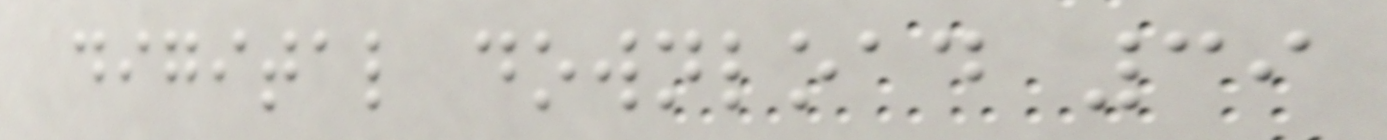digital download 39
